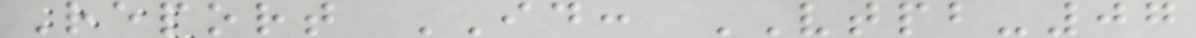Report ID: VTPB-07
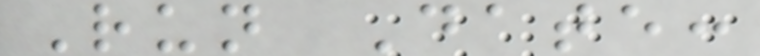Run Date:
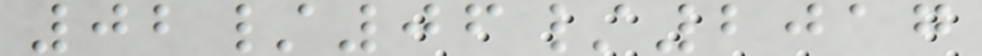02/06/2017
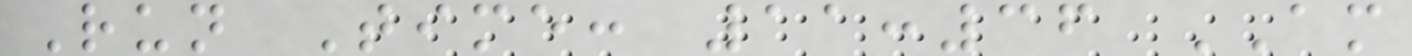Run Time: 11:36 AM
